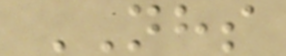NHS
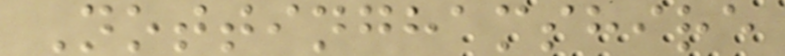Nottinghamshire
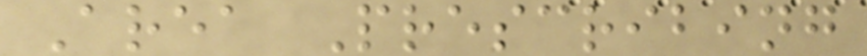Area Prescribing
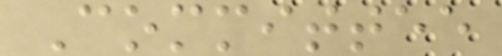Committee
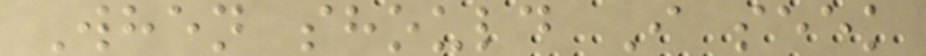When should I seek
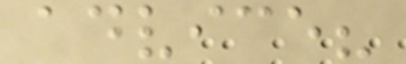advice?
